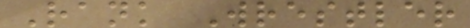Rank Wrestler
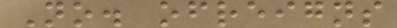No. ofreigns
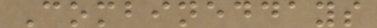Combineddays
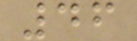46
